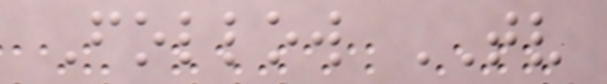Follow TV
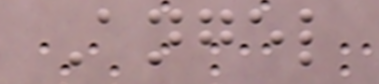Angel
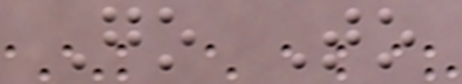Go To
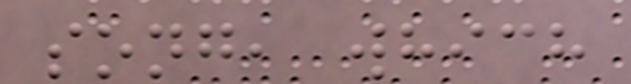song, which
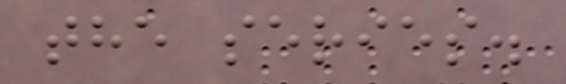the series.
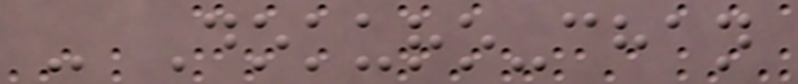- Dokuro-chan
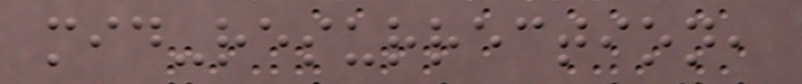mid-resurrection,
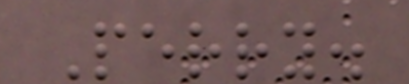Perry.
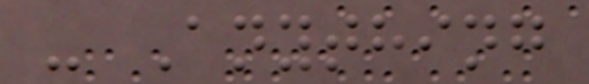- Anything
